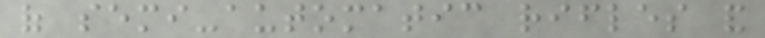of semi-automatic rifles and
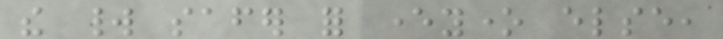the world safer for everyone else,
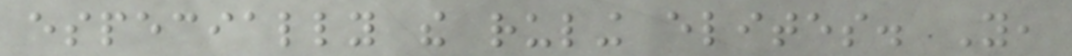especially the ruling elites. You,
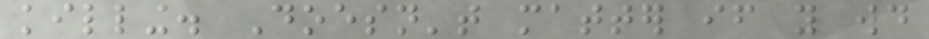killing. Doesn't matter if you would
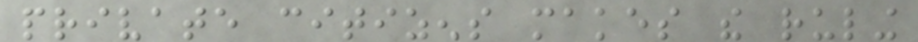private citizens makes the ruling
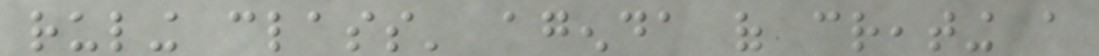ruling class' agenda of creating a
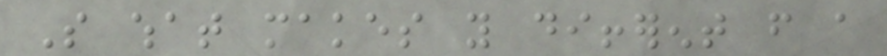So what makes you different from a
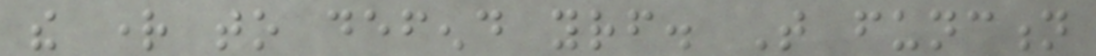the right to defend yourself. That function
